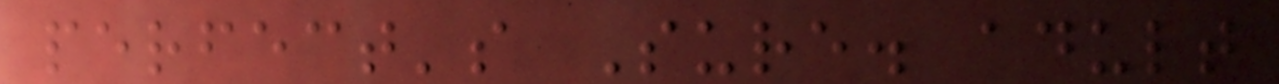perfect's Sure. adult
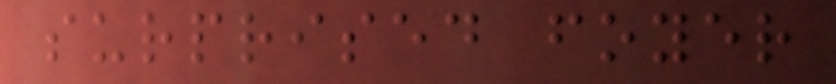surprised foyer
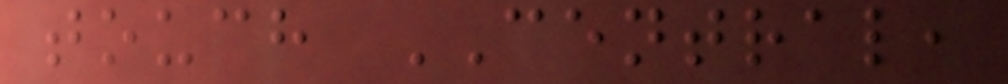touch CENTRAL,
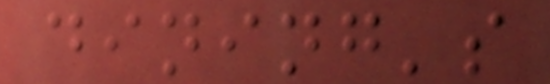dining's
